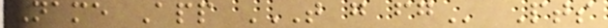Name App T G FG Pts
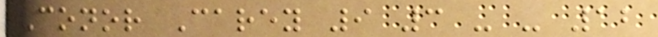Conor Carey 9 3 - - 12
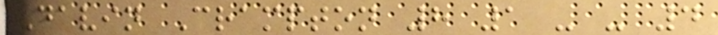Davin Crampton 8 1 - - 4
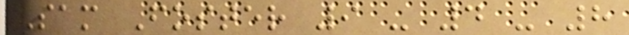Sam Foster 9 - 4 - 8
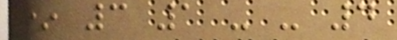* 3 1 - - 4
